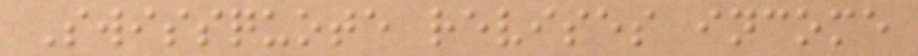Swissquote revises income
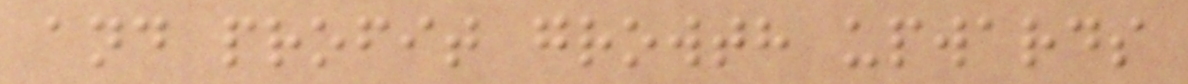and profit growth upwards
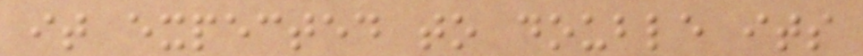it expected to double its
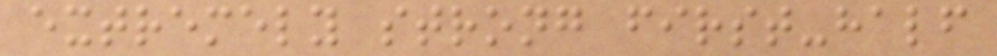extremely strong first-half
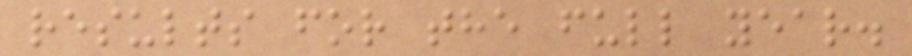results for the full year.
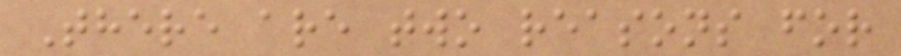There are two reasons for
